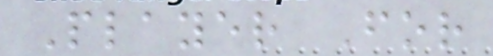Player For
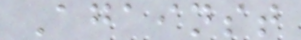Against
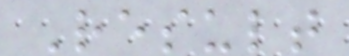Result
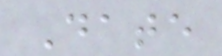Date
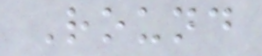Round
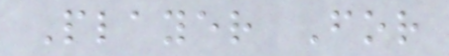Player For
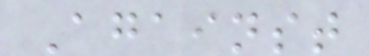Against
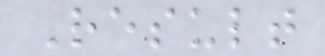Result
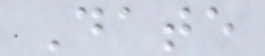Date
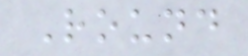Round
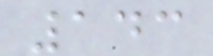143
